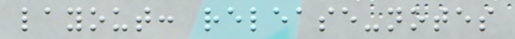layout: release-notes
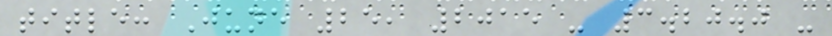title: June 25, 2015 - 3.20.0 -
